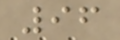96
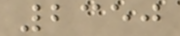2350
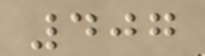407
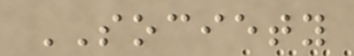SOCIETY
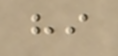hi
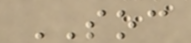SOC
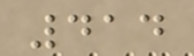414
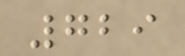729
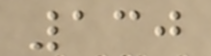130
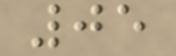05
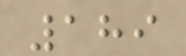189
